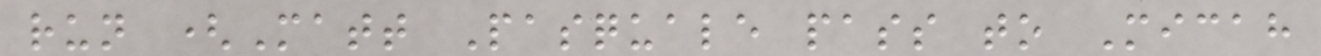run (Matt Pasquale pass to Micah
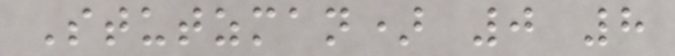Stutzman) 0 8
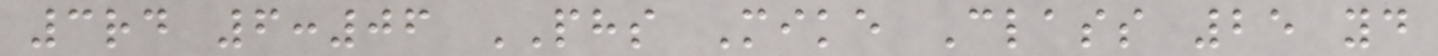3rd 6:06 PHS Mike Class 25 yd
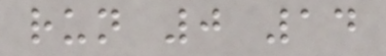run 0 14
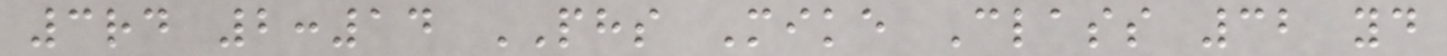3rd 2:14 PHS Mike Class 32 yd
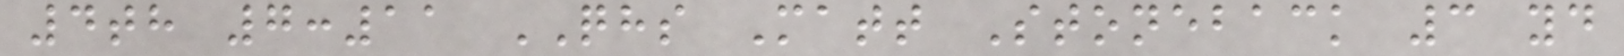4th 7:11 QHS Matt Stoneback 3 yd
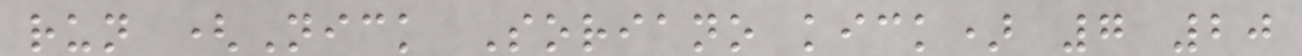run (Nick Soriano kick) 7 20
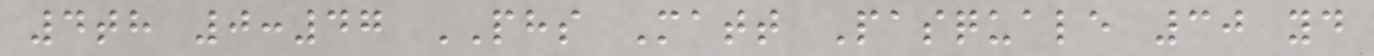4th 0:47 PHS Matt Pasquale 30 yd
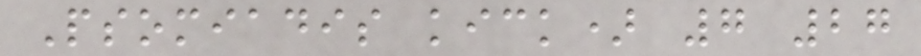Psomiadis kick) 7 27
